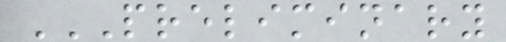PRELIMINARY
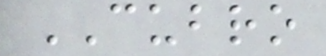CUBRO
